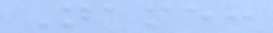Name:
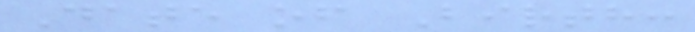Date of Birth:
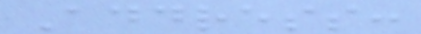Address:
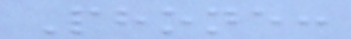Phone:
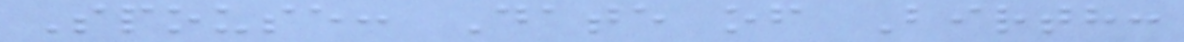Spouse: Date of Birth:
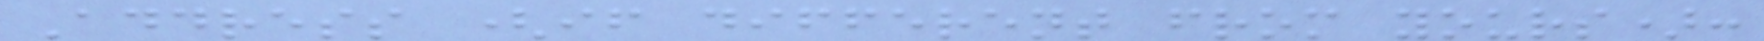Address (if different from yours):
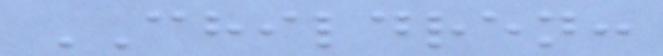CHILDREN:
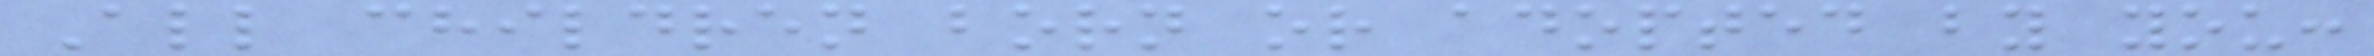All children born or adopted by you:
